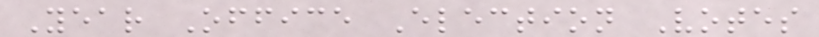Year Office Election Votes
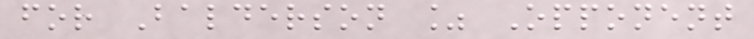for Balderson % Opponent
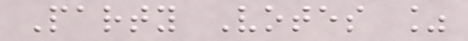Party Votes %
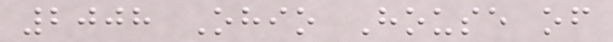2008 Ohio House of
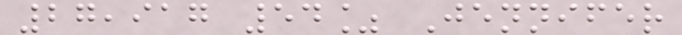27,917 54% Jennifer
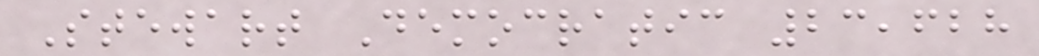Stewart Democratic 23,628
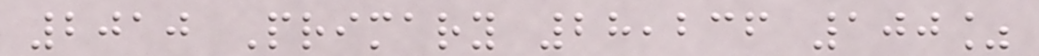2010 Primary 28,236 100%
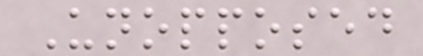Unopposed
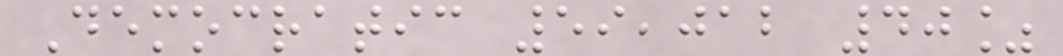Democratic 59,012 40%
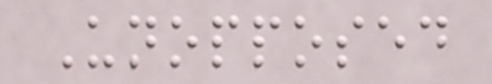Unopposed
